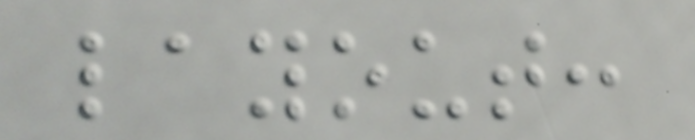layout:
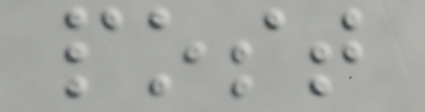post
